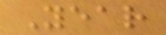Year
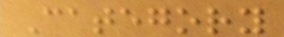Category
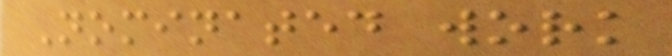Nominated work
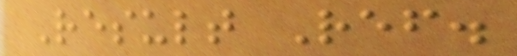Result Ref.
